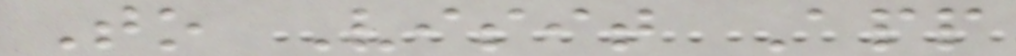To Visit App
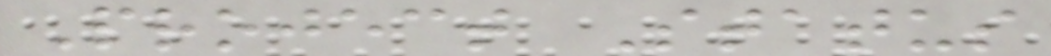Project Status
